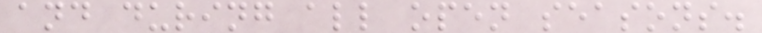and during all open seasons.
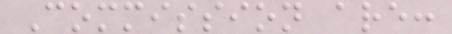Commission are:
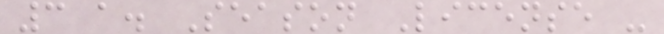3 a. Season License -
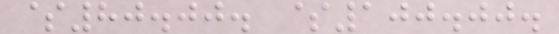$80.00. $100.00.
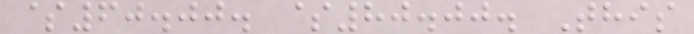$60.00. $80.00. This
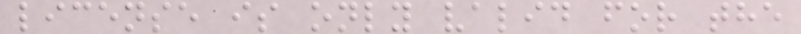license is only valid for the
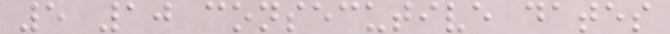5 10 consecutive dates
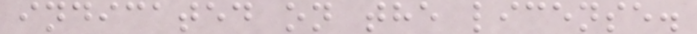indicated on the license.
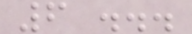6 ...
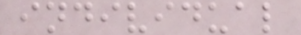individual
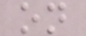on
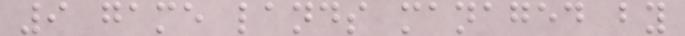9 game lands managed by
